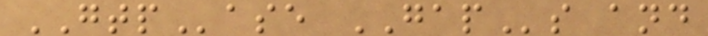GTPase GAPs and
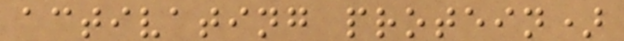activating protein)
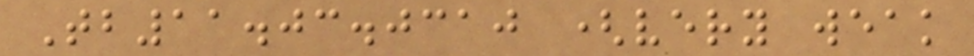Tb11.03.0310 (very weak
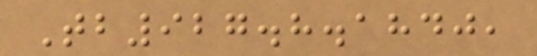Tb927.8.1840,
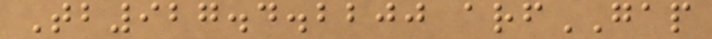Tb927.4.2200 arfGAP
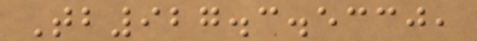Tb927.3.5330,
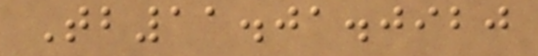Tb11.01.0920
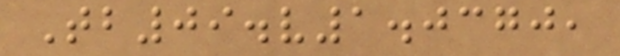Tb09.v1.0370,
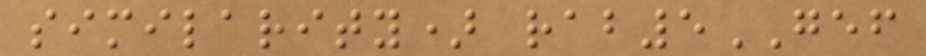similarity) rab5GEF
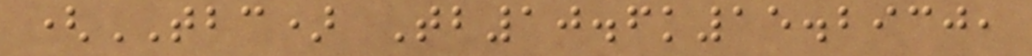(TBC) Tb10.6k15.2930,
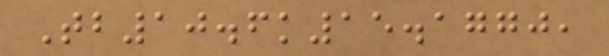Tb10.6k15.1770,
